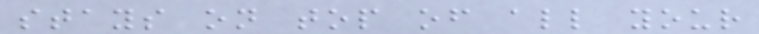stays on top of all your
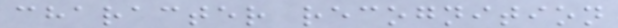character recognition
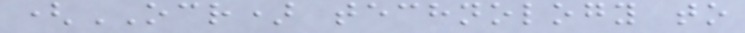(OCR) technology to
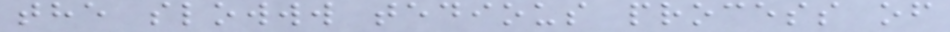the slowww tedious process of
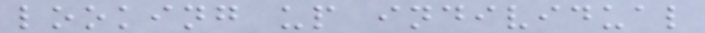looking up individual
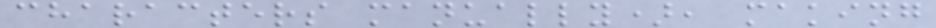characters manually), making
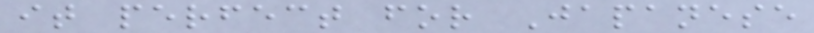it perfect for Japanese
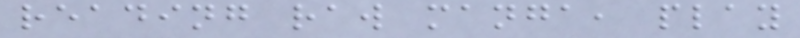reading raw manga, play
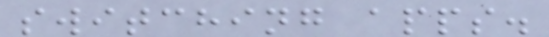switching apps.
